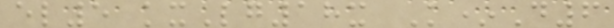el5 kxLg18x K*D6
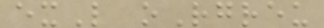exL oRgreu
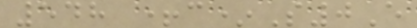548 +c*S0E
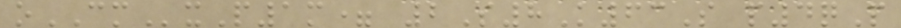oCMxP1m= 2S8K63S p4qP
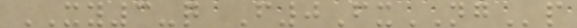XY3-q F0FxNGp
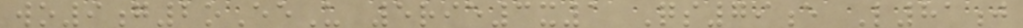wo9g2oEeU 5rie3x1 Qs79e L81j
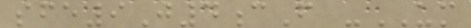sfe9J4cF -UM
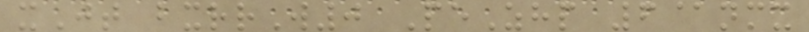xJt bxrrW0 PeZhp 6@nmx
